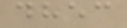dhec
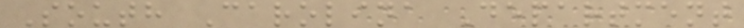South Carolina Department
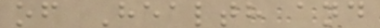of Health and
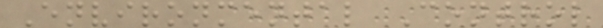Environmental Control
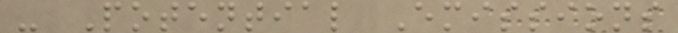- Potential Emissions
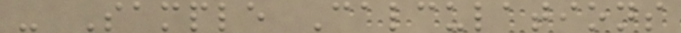- Sample Calculations
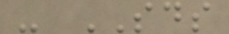- SDS
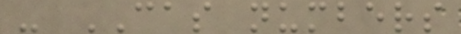- CAS numbers
